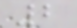2
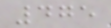475
